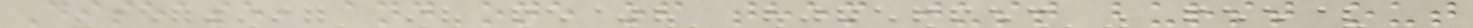Disease, and one of them just burst out
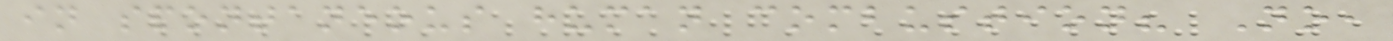in spontaneous human combustion? No,
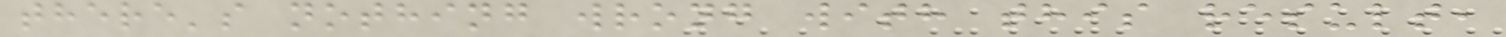there's nothing wrong with this result,
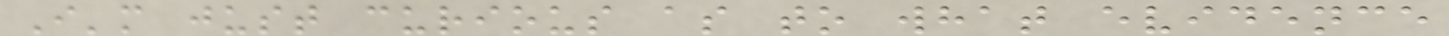I'm just curious as to what evidence
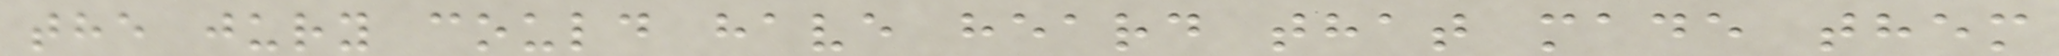the jury could have heard that made them
